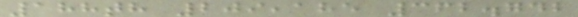188th 209,185 362.742
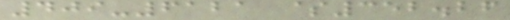409-6121 $352.26
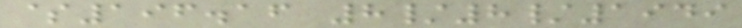$196.16 8/8/1949
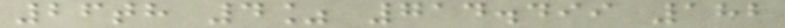26th 4% 714.499 182
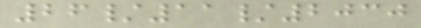26/11/2030
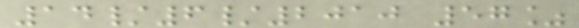14/6/2010 57%
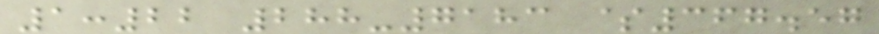1:22 288-7183 $367.57
